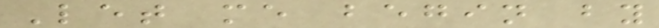Let me begin by
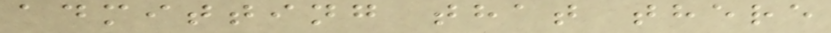admitting that there
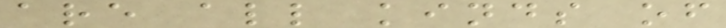are all kinds of
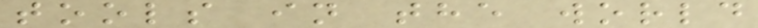tools in the world
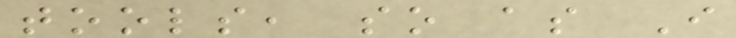tools, so as I
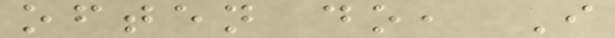often do, I
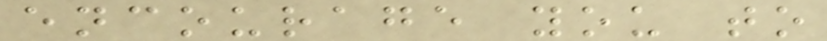encourage you to
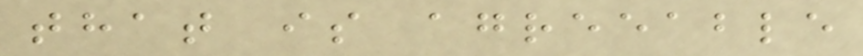that is agreeable
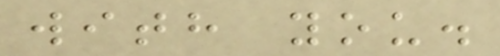with you.
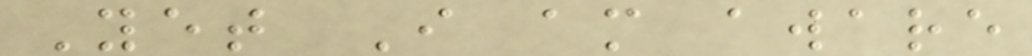Yet I am aware
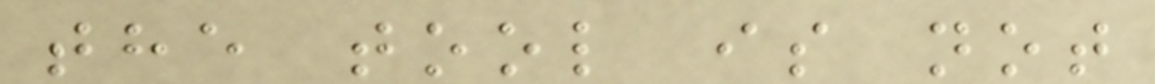the tool is not
